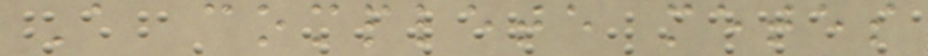A complete metes
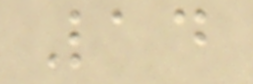14
